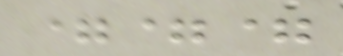===
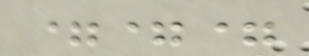===
